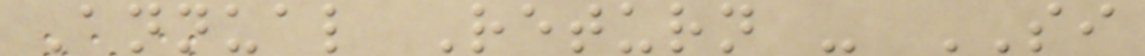Annual Return - SI
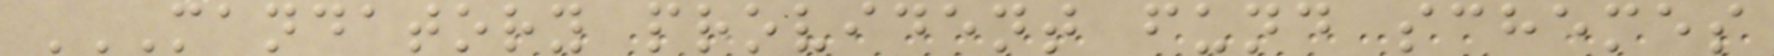MANDATORY PROVIDENT FUND SCHEMES
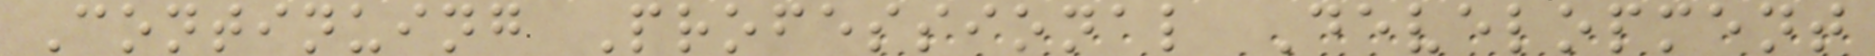Continuing Professional Development
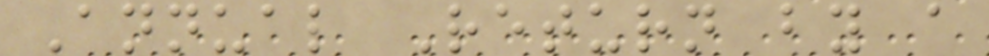Annual Return by a
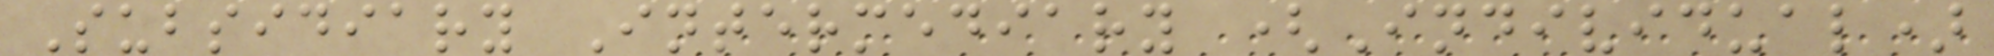Subsidiary Intermediary (Individual)
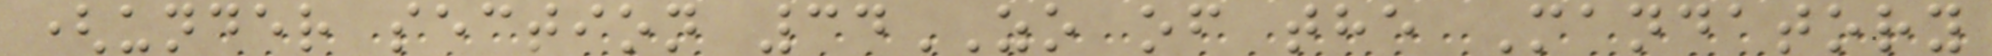(under section 34ZO of the Mandatory
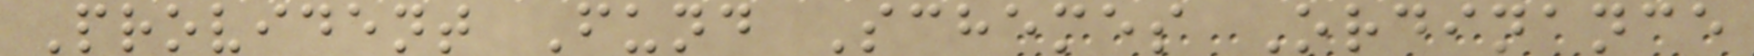Provident Fund Schemes Ordinance
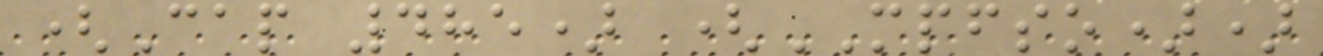(Cap 485) (MPFSO))
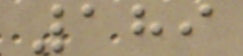189
